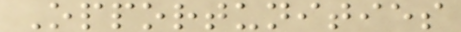Opportunities
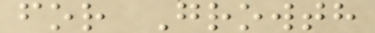for Growth
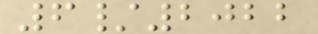6/2022
